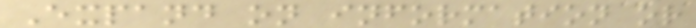Expand on information or
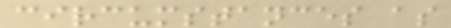circumstances as
